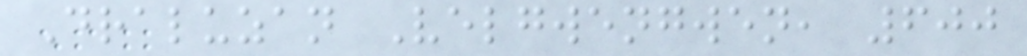Draluzan Velgwengwen, 600
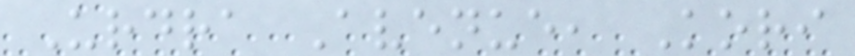Urdra Avenue, Kori
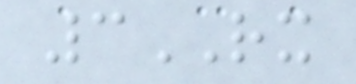3RX
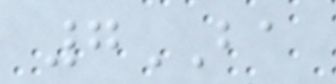7BA
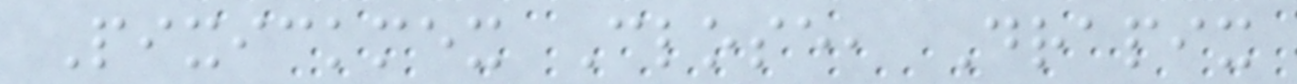Pixickmex Close, Drapix
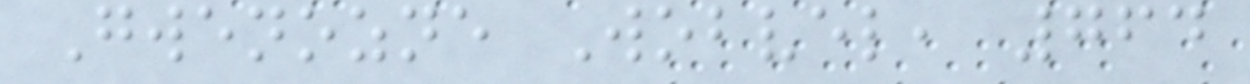Gwenozne Wobvel, 764
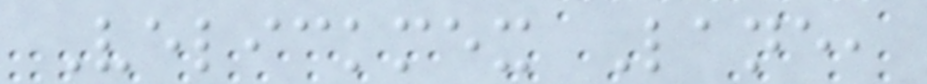Velickmex Lane,
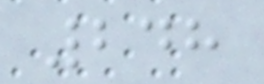248
